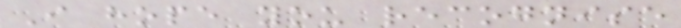I hope you recognise
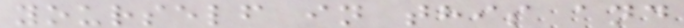yourself in this and
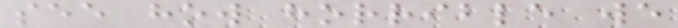see how horrible we
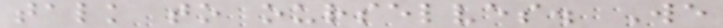talk to ourselves. We
